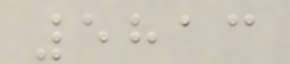5813
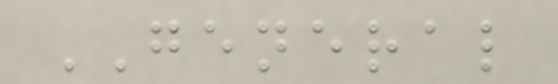GENERAL
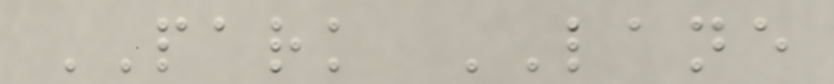PARK LANE
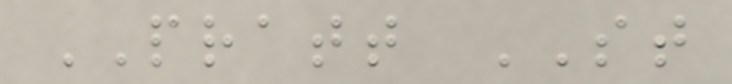PRATT ST
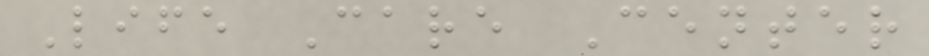Life Care Center
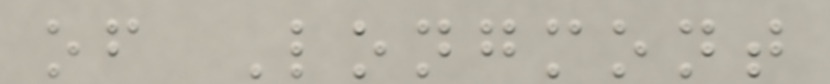of Longmont
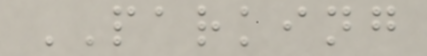PARKING
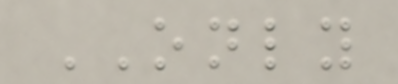ONLY
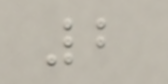2
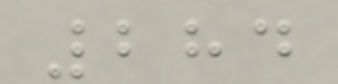284
